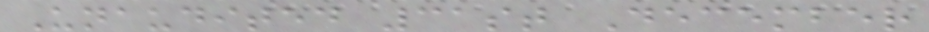Unaudited 31st December
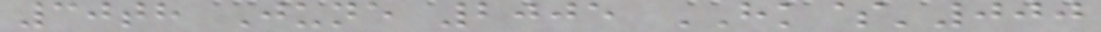30th June 2005 HK$'000
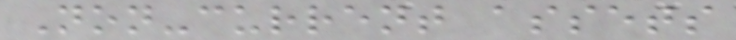Non-current assets
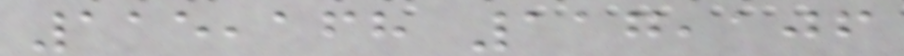115,168 117,106
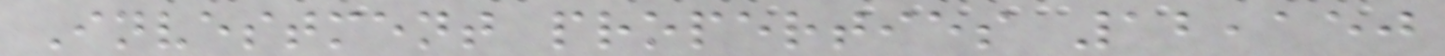Investment properties 12,150
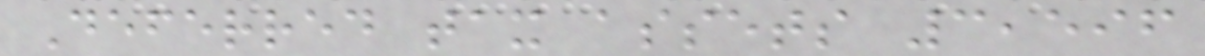Deferred tax assets 3,596
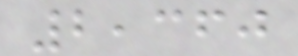2,360
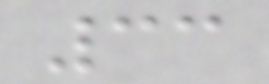33
